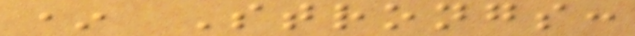* Strongs:
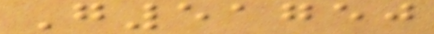G51750
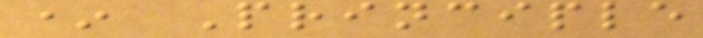* Principle
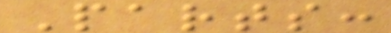Parts:
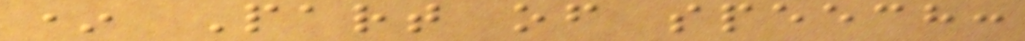* Part of speech:
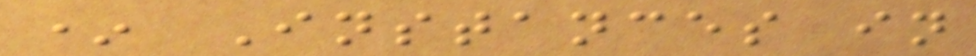* Instances in
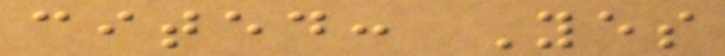cited: Yes
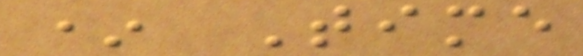* Time
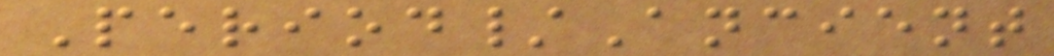Period/Ancient
